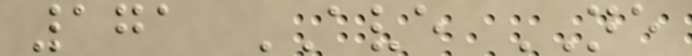171 AVE NE
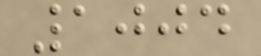1004
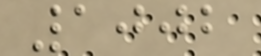1002
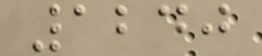1240
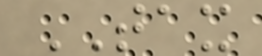TAX
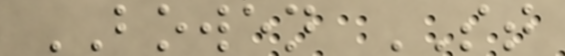BOWEN ST
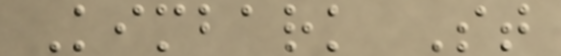Kimbark St
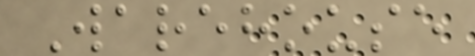Warehouse
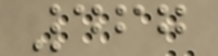467
